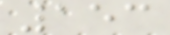153
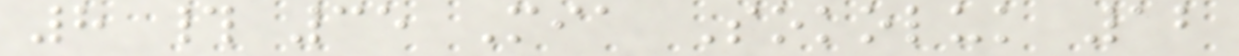8 # 35 Mia Sokoluk 12
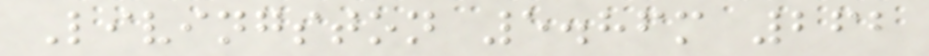Livingston 5.86m 262
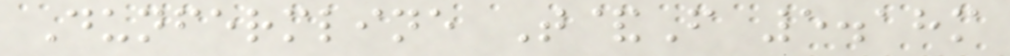Dunfermline T&F 5.18m
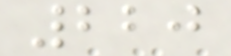220
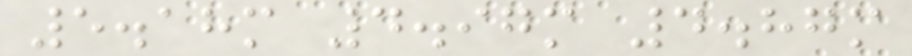5.18m 4.97m 4.87m
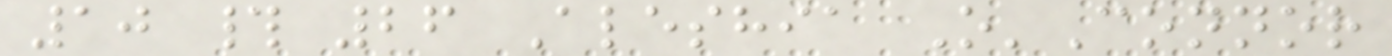10 # 26 Aleshia O'Connor
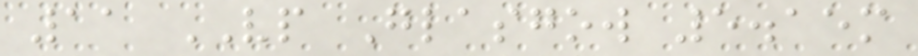11 VP Glasgow 5.15m
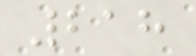218
